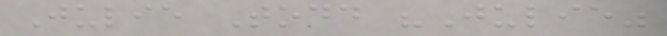Julie Todd "Julie"
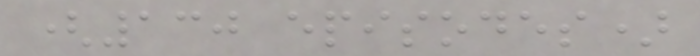(130 episodes)
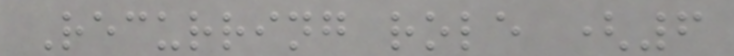Recurring role (6
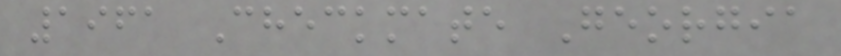1961 Checkmate Georgia
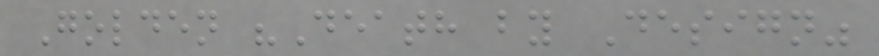Golden "Death by Design"
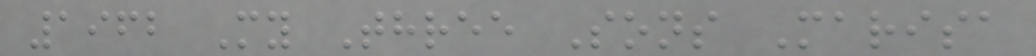1962 My Three Sons Marisa
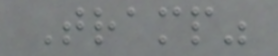Tramp"
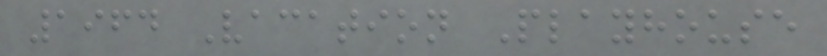1964 Vacation Playhouse
